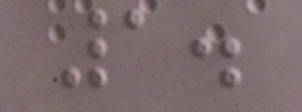1.
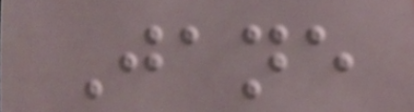Jane
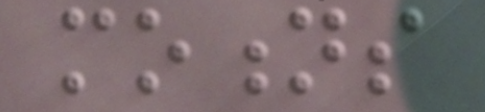motions
